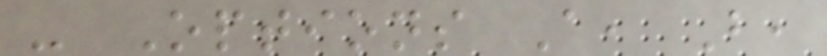- Options A, B,
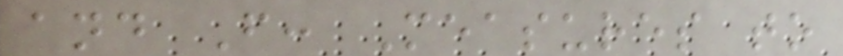and F: Measures to
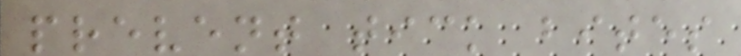prevent tick bites
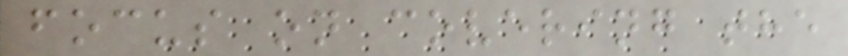focus on covering the
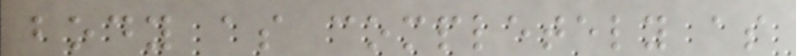body as completely as
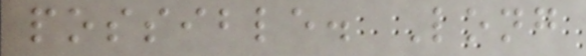possible. Long
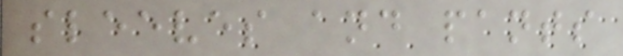sleeves and pants
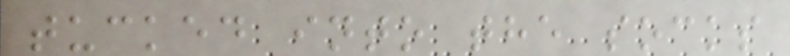tucked into the socks
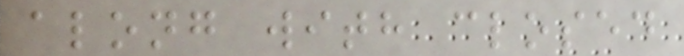along with closed
